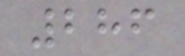286
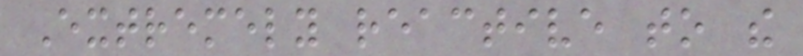Extremely reactive to the
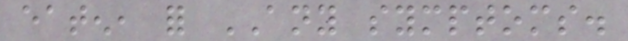eaten, for ANY symptoms.
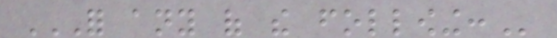FOR ANY OF THE FOLLOWING:
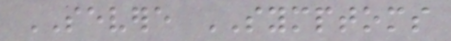SEVERE SYMPTOMS
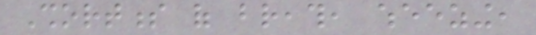Shortness of breath, wheezing,
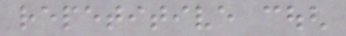repetitive cough
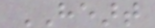HEART
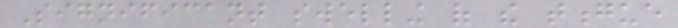Significant swelling of the tongue
